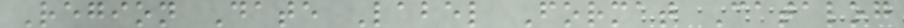Region Date Label Format Catalog
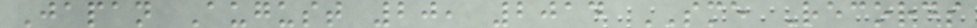Japan August 20, 2014 SME Records
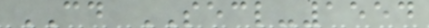CD SECL-1554
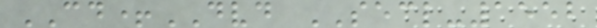CD+DVD SECL-1552
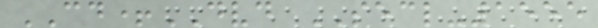CD+DVD SECL-1555
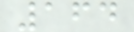164
